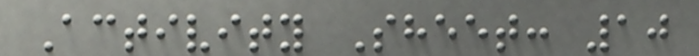Activity Sheet: 10
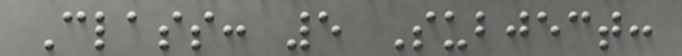Class: 5 Subject:
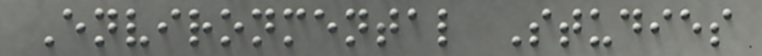Environmental Studies
